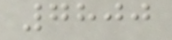7800
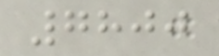7800
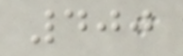400
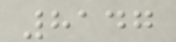8147
